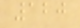120
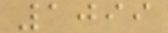1099
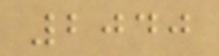2040
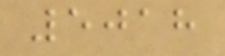5018
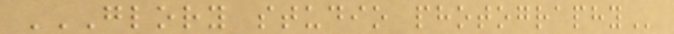GLORY STUDIO PHOTOGRAPHY
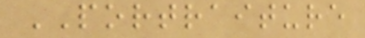PORTRAITURE
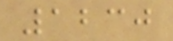1230
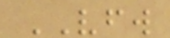VFW
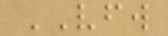VFW
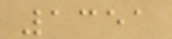1351
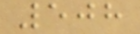508
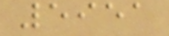5951
